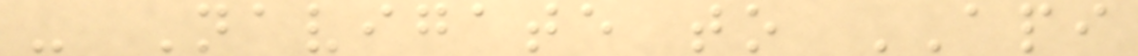- Navigate to API
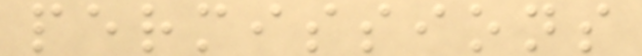permissions
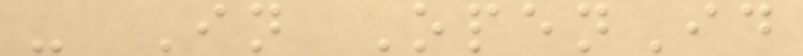- In OpenId
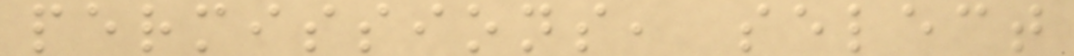permissions, select
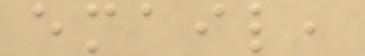email,
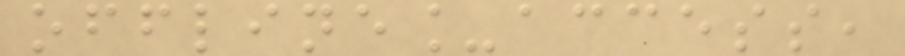offline_access,
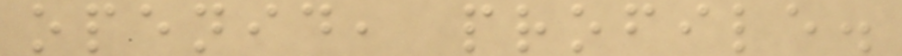openid, profile.
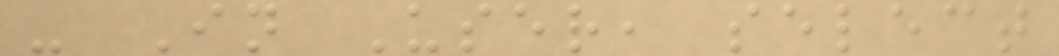- In User, select
